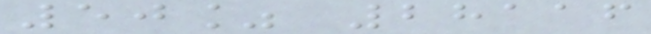50% 28116
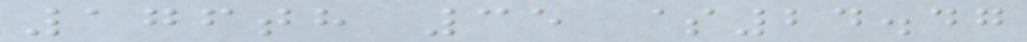176th 35 $24.47
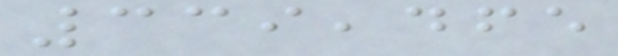339,465
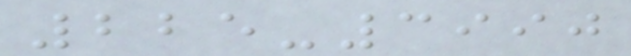225-3990
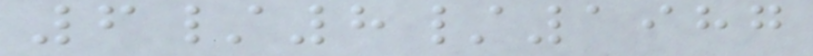6/8/1987
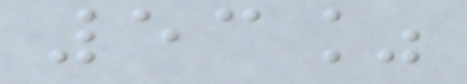53%
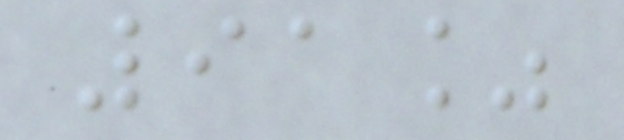91%
